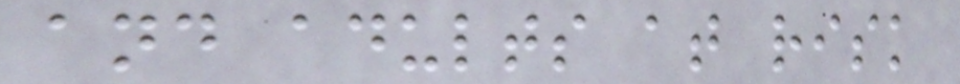and adults at risk
